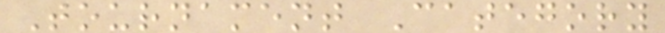Tournament Category
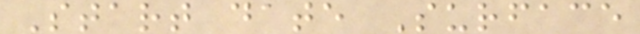Start date Surface
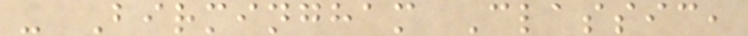- Birmingham Classic,
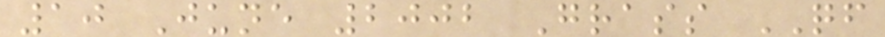10 June 2002 Grass QF
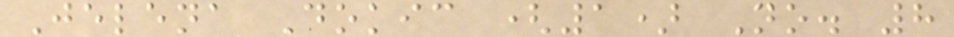Jelena Dokic (1) No. 8
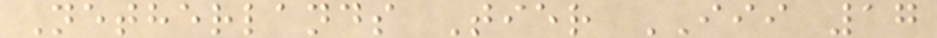Netherlands Tier III 17
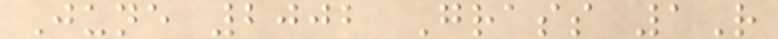June 2002 Grass 1R
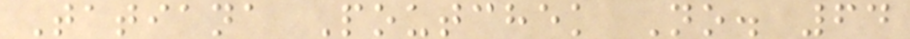Tatiana Poutchek No. 64
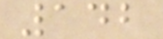142
